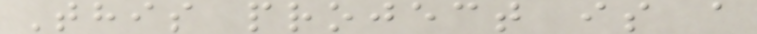This project is a
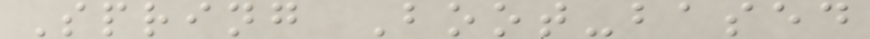Spring Boot-based
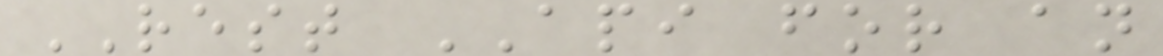REST API for an
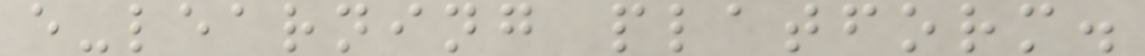e-learning platform.
